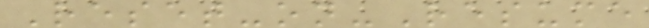Reset-on-Resume
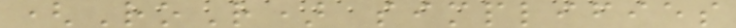(RoR) simplifies
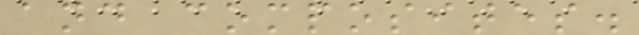and composites.
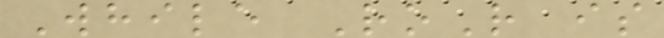While RoR is
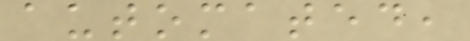automated,
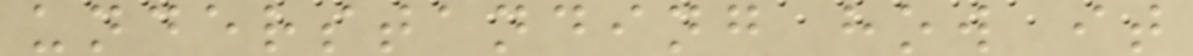understanding how it
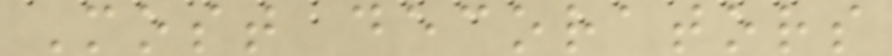Most decorators
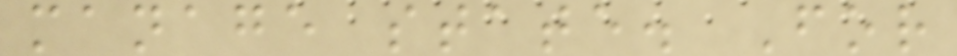manage state. For
